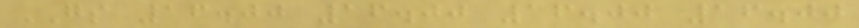GS 16.00 16.00 16.00 16.00
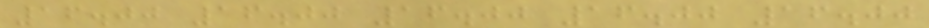16.00 16.00 16.00 16.00 16.00
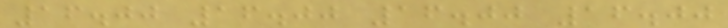16.00 16.00 16.00 16.00
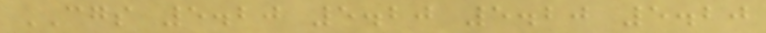CGS 5.20 5.20 5.20 5.20
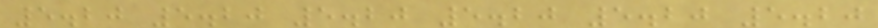5.20 5.20 5.20 5.20 5.20 5.20
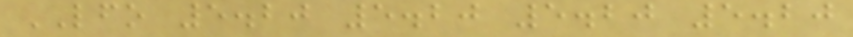LFO 5.20 5.20 5.20 5.20
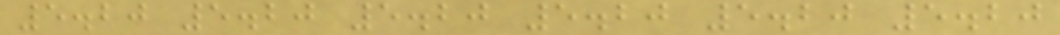5.20 5.20 5.20 5.20 5.20 5.20
